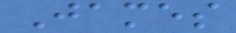James
